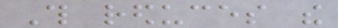This reduces the
